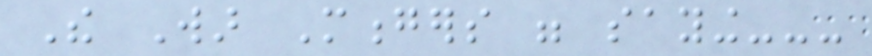The War Mongers were saying---
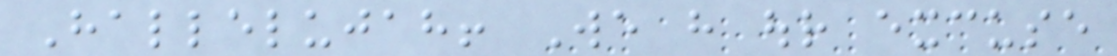Hallelujah! We have our excuse
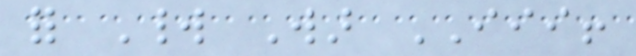for World War III!
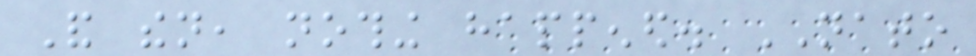And then, nothing happened. NATO
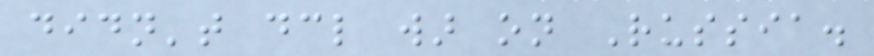didn't declare war on Russia.
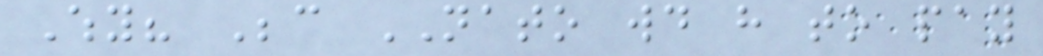Why? Because NATO would have to pay
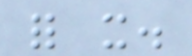for it.
